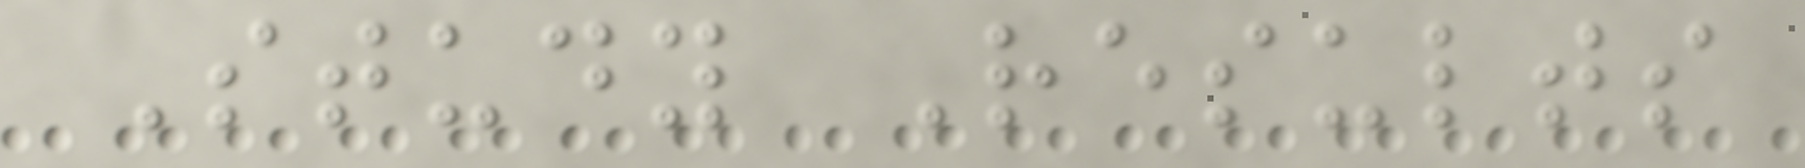Study Results
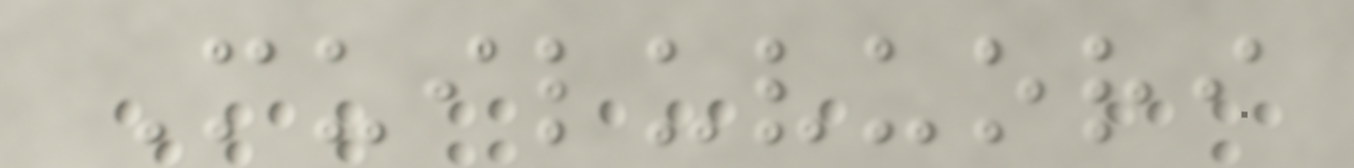Muiluvuori
